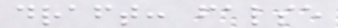draft: false
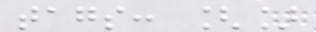tags: []
